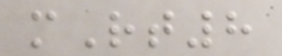mRt8
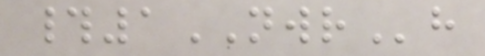#1NWRh
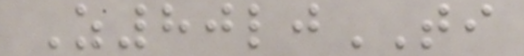Z80ljTI
